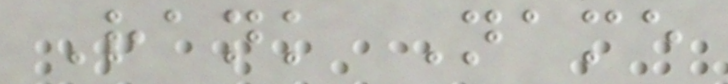Rank Name
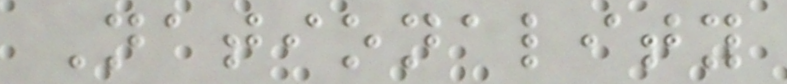Nationality
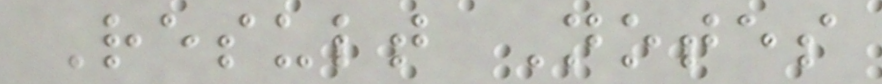Result Notes
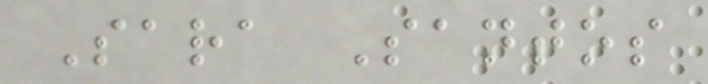Sara Santos
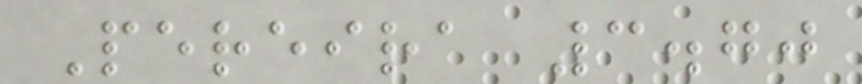Pereira 3.70
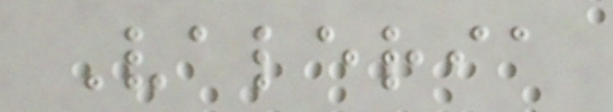Valeria
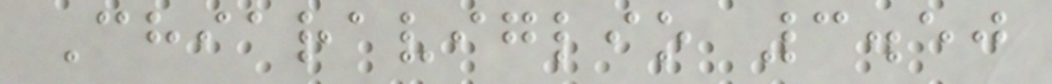Chiaraviglio 3.50
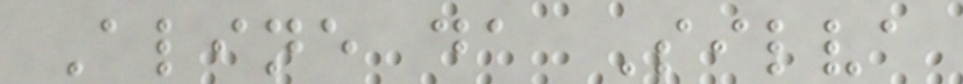Aline da Silva
